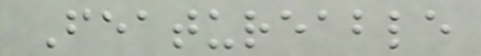Featureable
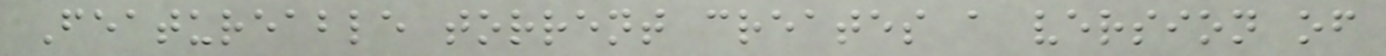Featureable torrent creates a version of
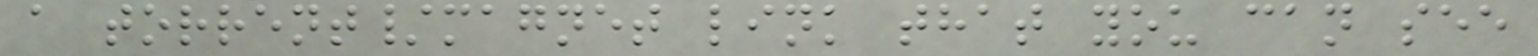a torrent/magnet link that you can see
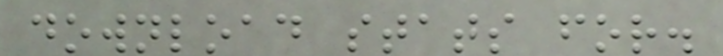download stats for.
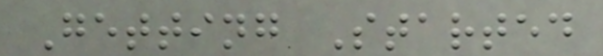Getting Started
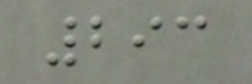293
